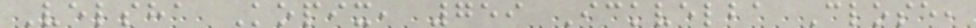Velsha Kopix, 759 Ickvelba Close,
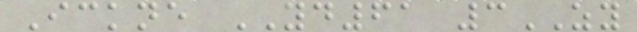Ickne YD61 3ZY
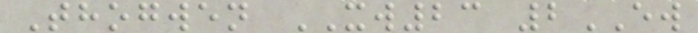Thogwen XW23 2EW
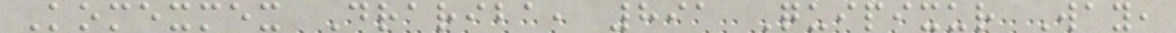Komexmex Drariba, 891 Quipixur Way,
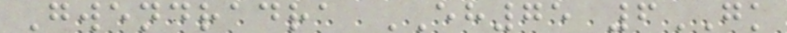Gwendradra EH75 6GK
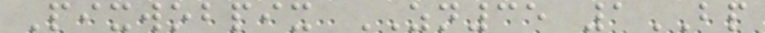Pixwobpix ZN35 1BP
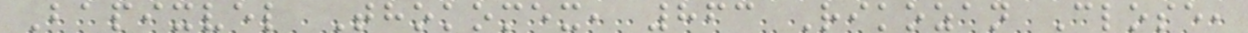Bapixvel Thokomex, 863 Rikozan Close,
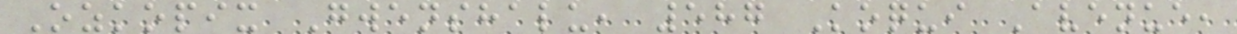Ozkopix Gwenshalu, 587 Koqui Avenue,
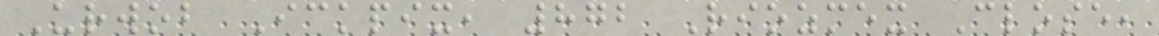Urwob Ickpix, 872 Riozmex Close,
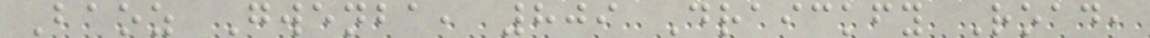Baoz Gwenba, 809 Draickfy Road,
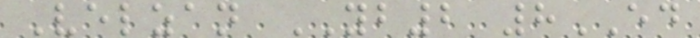Velzan YB2 8ED
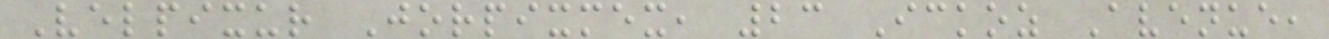Velpixur Jorpixmex, 23 Ickoz Avenue,
